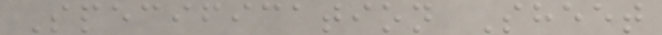Specification Sheet
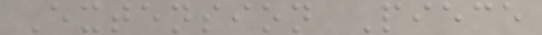Extension Piece
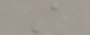A
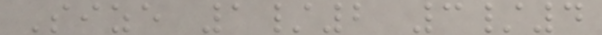Size 1/2 3/4
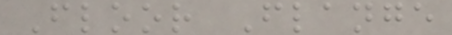Floor Flange
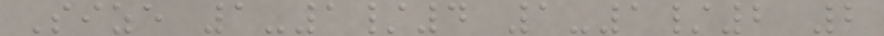Size 1-1/4 1-1/2 2
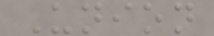Union
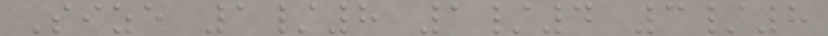Size 1/8 1/4 3/8
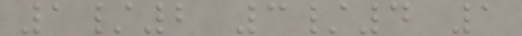1/2 3/4 1
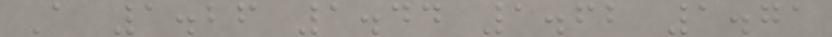A 1.26 1.44 1.62 1.71
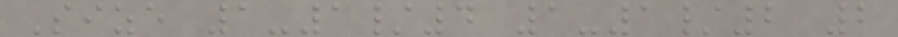Size 1-1/4 1-1/2 2
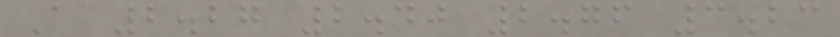A 2.27 2.40 2.76 3.23
